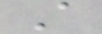A
